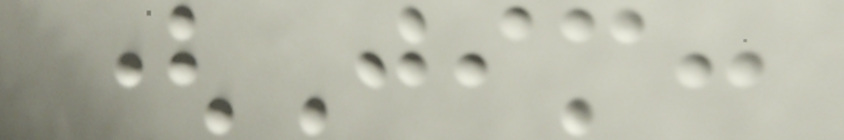(Jim:
